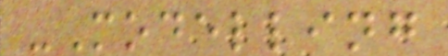-Modelling
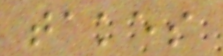takes
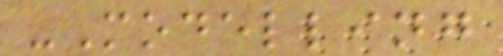-Modelling
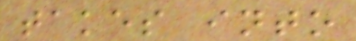takes into
